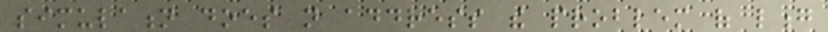simulation does not address the problem of long
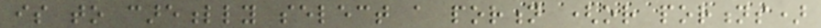is to carefully select a portion (or portions)
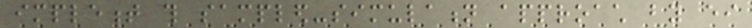implement this sampled-simulation approach by either
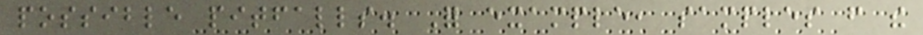possible pitfalls. For example, samples from the
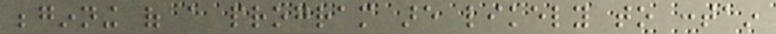beginning of a program are likely to contain
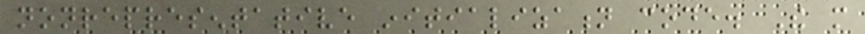nonrepresentative initialization code. The more
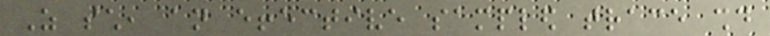As such, an effective sampled trace should
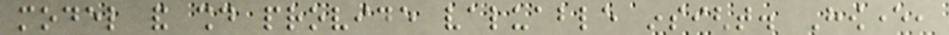model and should provide valuable insight. However,
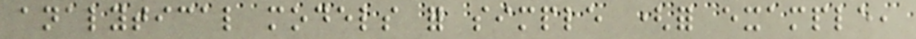analytical models for simple (for example,
